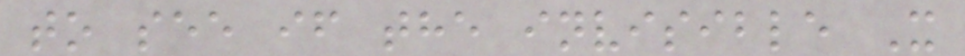to see if the invisible X
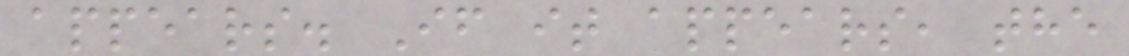appears. If it appears, the
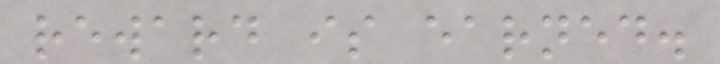reward is earned.
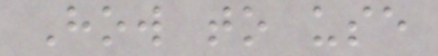How to use
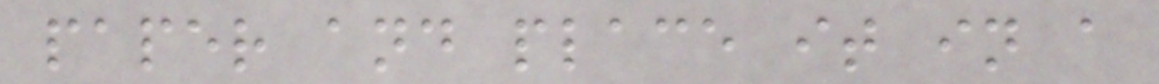paper and place it in a
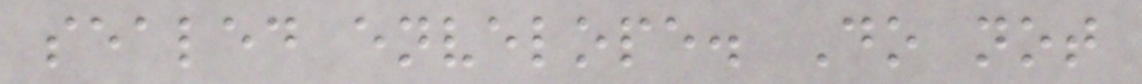sealed envelope. Do not
